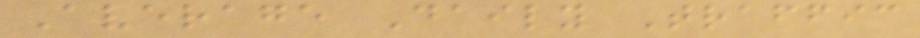Average Daily Traffic
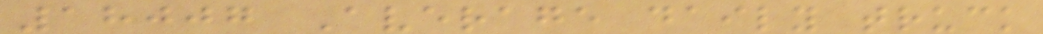18007 Average daily truck
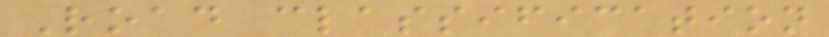Road classification
